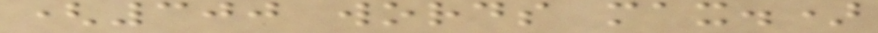(300 words max.)
